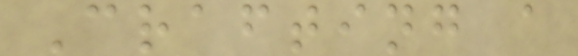Crafting a
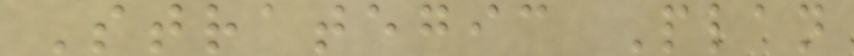Strategic Plan
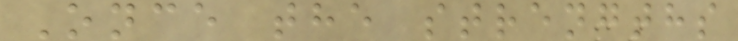Once the strengths
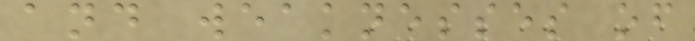and weaknesses of
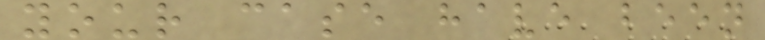your case have been
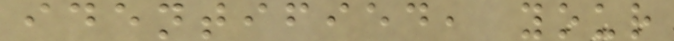identified, your
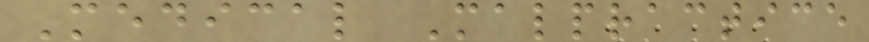Medical Malpractice
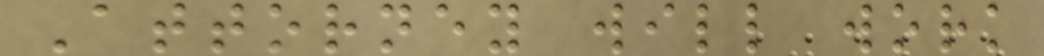Attorney will work
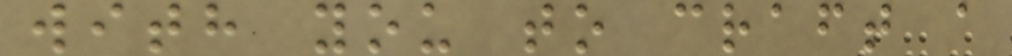with you to craft a
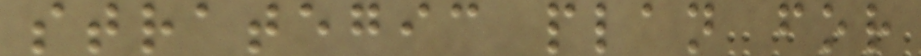strategic plan for
